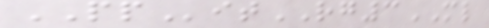PPitRG3ML
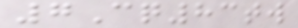7Cq83tw
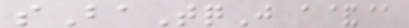sBaTqJ a&@
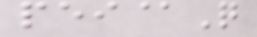pei@Q
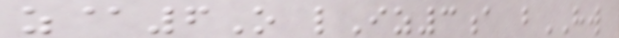z@6O lIz3a bHW
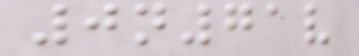0n71v
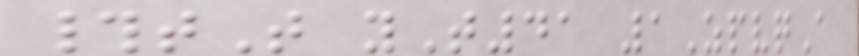#tT yT41 1ZpvqA
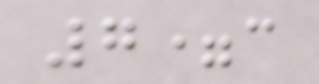7=c
